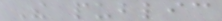The public
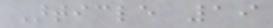Article 19
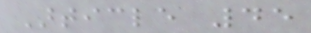Article 45
